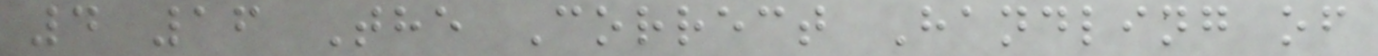4 16 The Correct Handling of
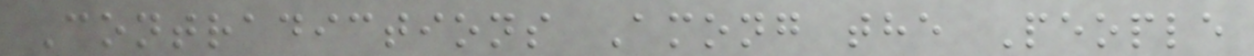Contradictions Among the People
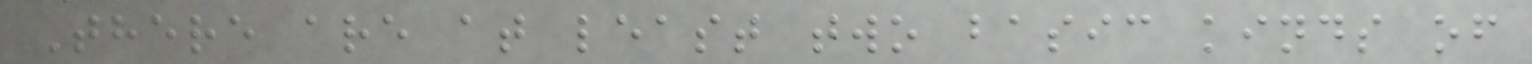There are at least two basic kinds of
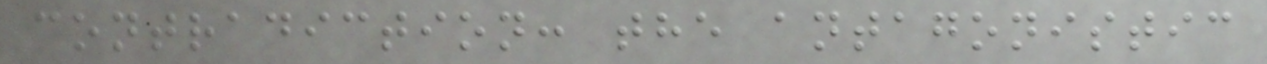contradiction: the antagonistic
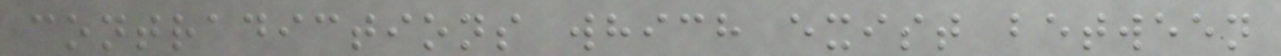contradictions which exist between
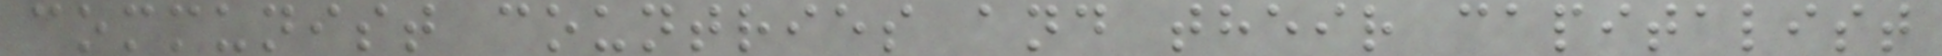communist countries and their capitalist
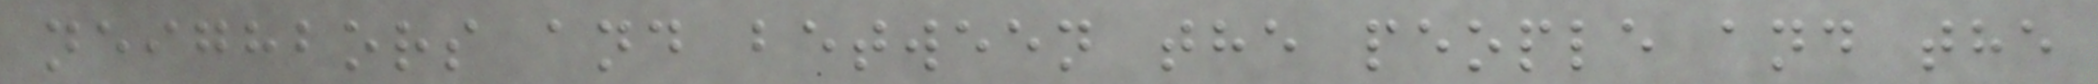neighbors and between the people and the
